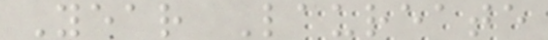Year Laureate
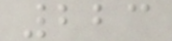223
